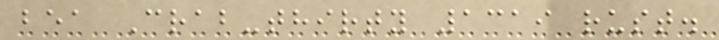bea Crab-thirty 1319 rust.
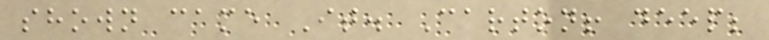shown came It. Carton! deep;
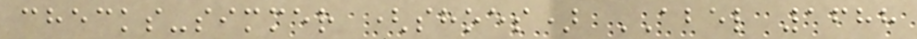checks-simmer (shoes) ABEL 1688
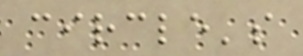circle's
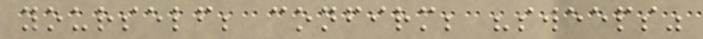yourself; confirm; "sweeps"
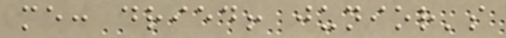me: dried! junior's
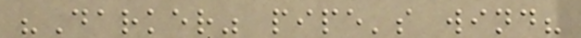"Darker" pipe's wind?
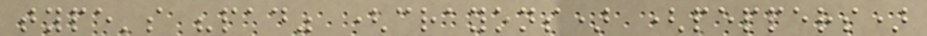type's "pad" (crayons) (peppers)
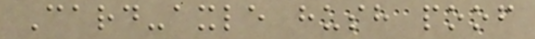Card-axle hush poof
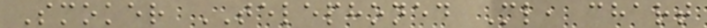Smoker TELEPHONED Ml, chart
